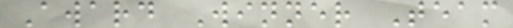Award Winner Team
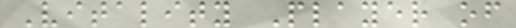Vitality Player of
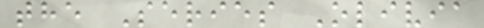the Series Olivia
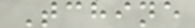Tchine
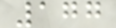177
